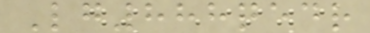Lg888qedr
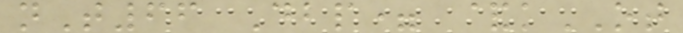nT66 Dbp= &kOT
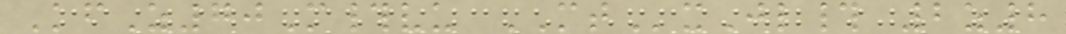KfZ70M#vu MTxJl# 2z8
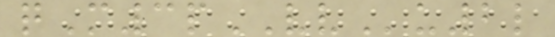qM3pVVu2l
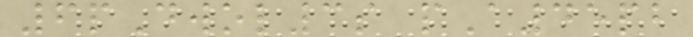6pDwol3s pA45pb
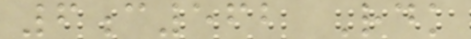6c562 Rdk
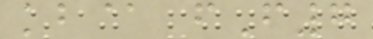kb@ fF7
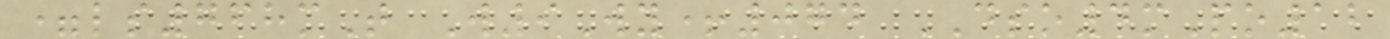=ls768mT W9Wy+074 DSO4mPo12
